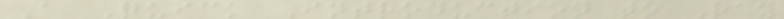A Quick Introduction to Ray
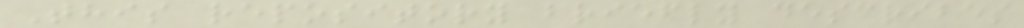This repository briefly describes
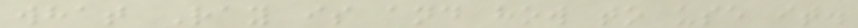what Ray is and how to use it.
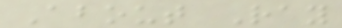About Ray
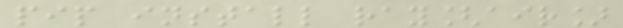pip install ray[air]
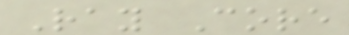Ray Core
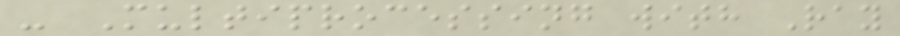- Multiprocessing with Ray
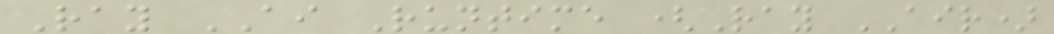Ray AI Runtime (Ray AIR)
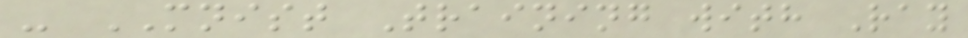- MNIST Training with Ray
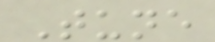Tune
